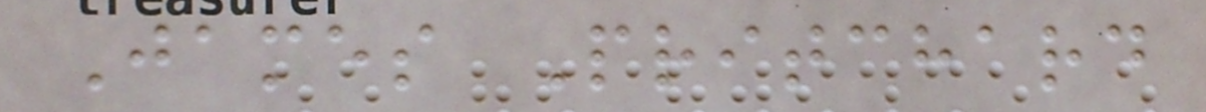James Pritchard
